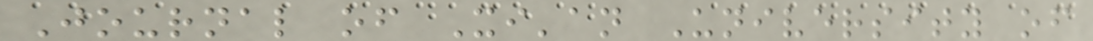Journal of Xi'an University of
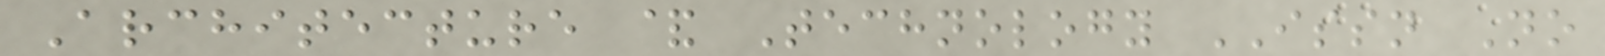Architecture & Technology ISSN No
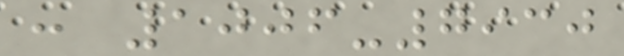: 1006-7930
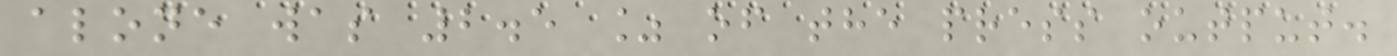alone was 2.5 % of the press output.
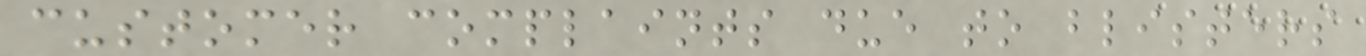customer complaints due to blisters
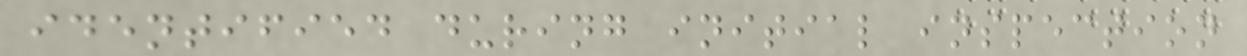identified during initial inspection
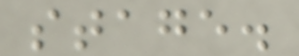stage.
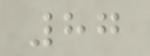87
